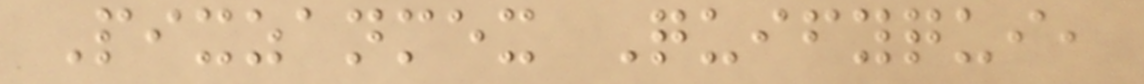Pixzanmex Quifyqui,
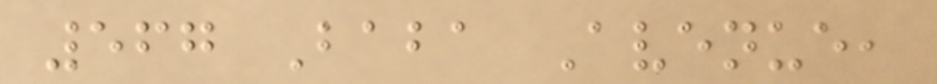567 Baba Avenue,
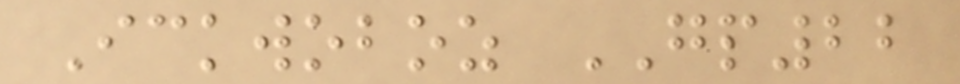Ickwoboz GP22
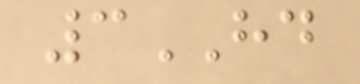3HD
